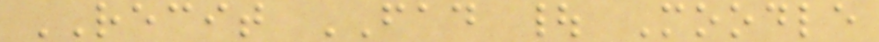RECIT FAD | Moodle
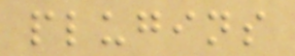plugins
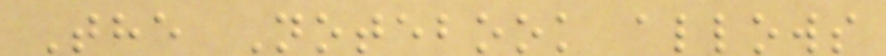The Notebook allows
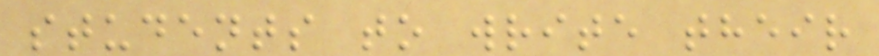students to write their
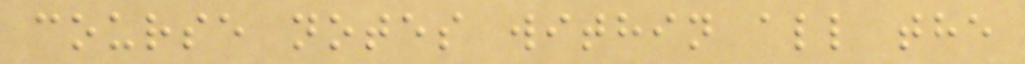course notes within all the
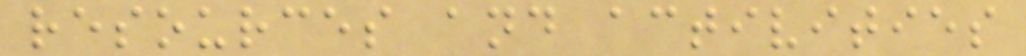resources and activities
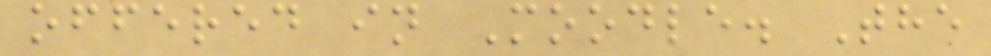offered in Moodle. The
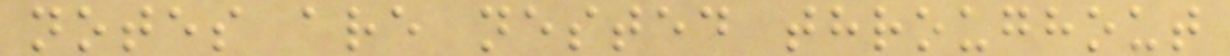notes are nested throughout
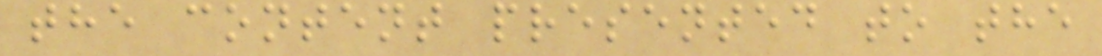the content presented to the
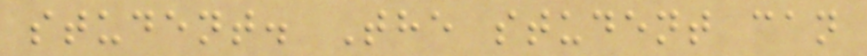student. The student can
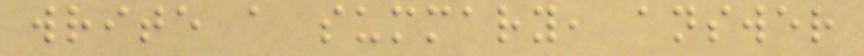write a summary, answer
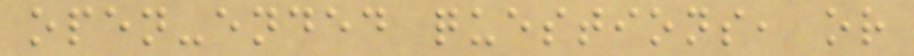open-ended questions, or
